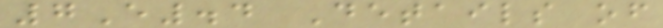7E.4 Details of
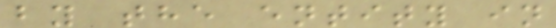by the entity in
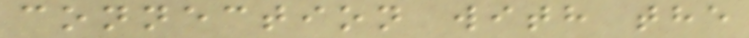connection with the
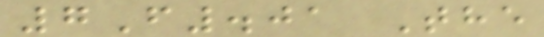7F.01 The
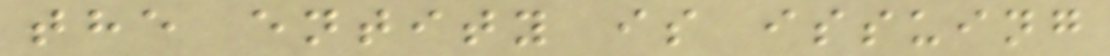the entity is issuing
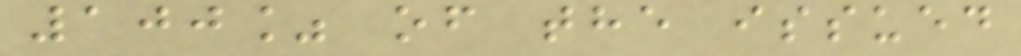100% of the issued
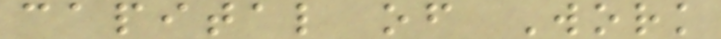capital of Work
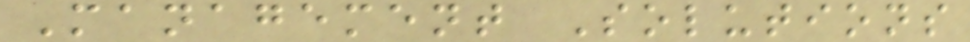Management Solutions
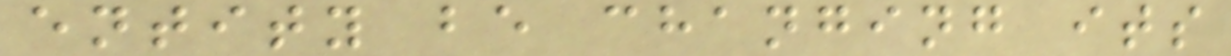entity be changing its
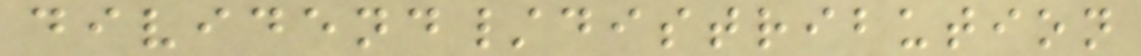dividend/distribution
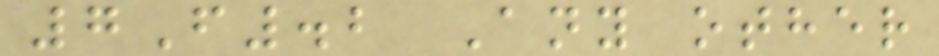7F.2 Any other
